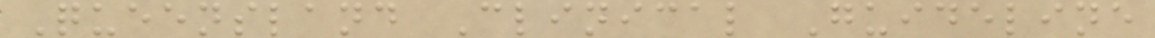Queensland Clinical Guideline
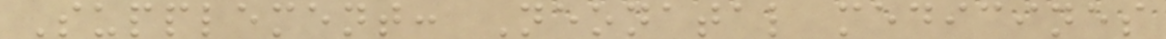Supplement: Neonatal medicines
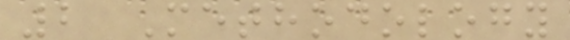2 Methodology
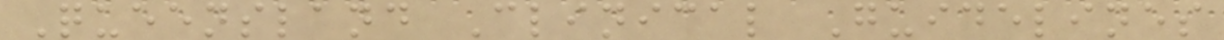Queensland Clinical Guidelines
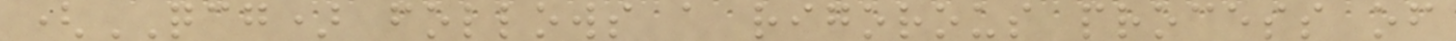(QCG) follows a rigorous process of
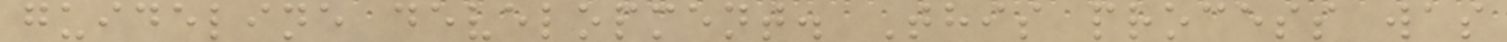guideline development. This process was
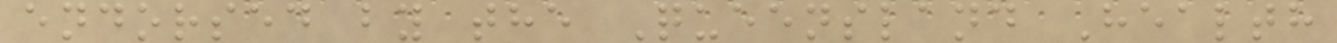endorsed by the Queensland Health
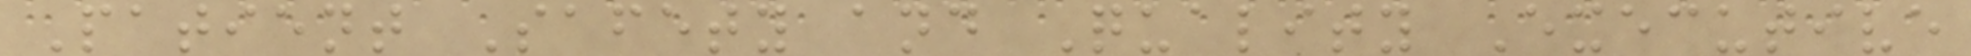Patient Safety and Quality Executive
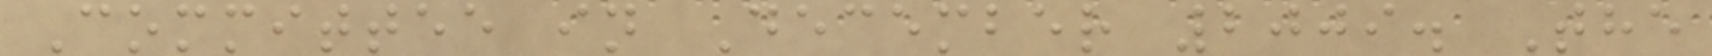Committee in December 2009. The
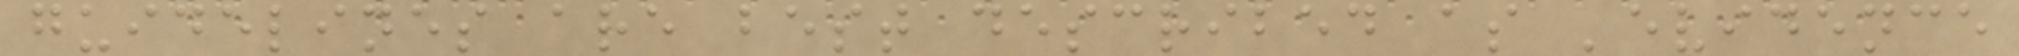guidelines are best described as 'evidence
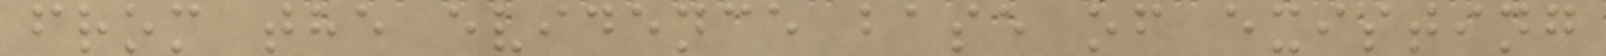from the evidence base of existing
